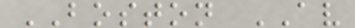BOSTON AV
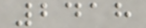2418
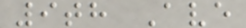9th Ave
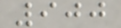900
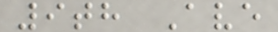9th Ave
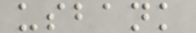usbank
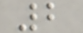2
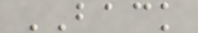BACK
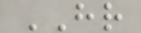HR
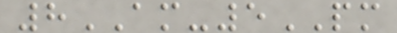8AM-5PM
